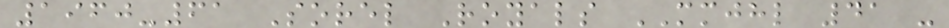1960-61 Sorel Royals MMJHL 41 -
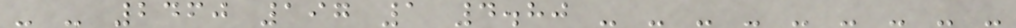- - 2460 197 1 4.80 - - - - - - - - -
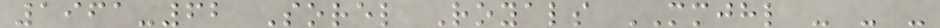1961-62 Sorel Royals MMJHL - - -
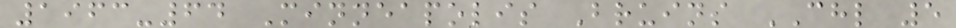1963-64 Minneapolis Bruins CHL 5
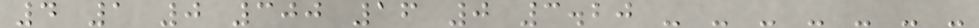4 1 0 300 16 0 3.20 - - - - - - -
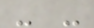- -
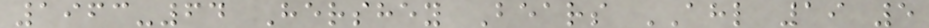1963-64 Hershey Bears AHL 19 5
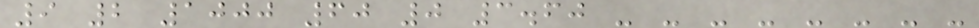9 2 1000 60 0 3.60 - - - - - - - -
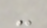-
